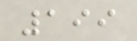199
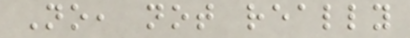No, not really
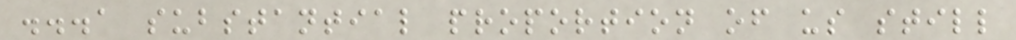...a substantial proportion of us still
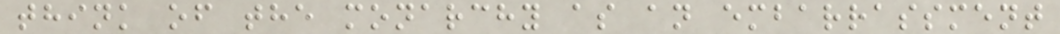think of the monarchy as an embarrassment
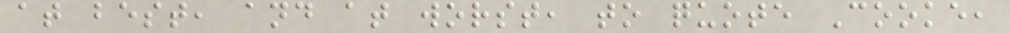at best, and at worst, to quote Cooke,
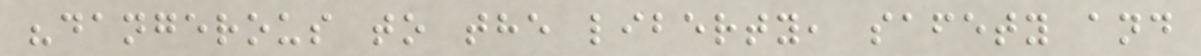"dangerous to the liberty, safety and
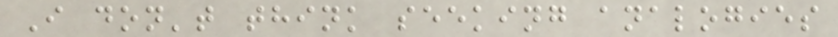I don't think seeking analogies
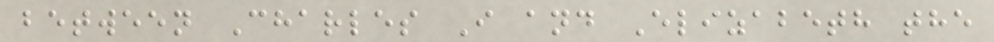between Charles I and Elizabeth the
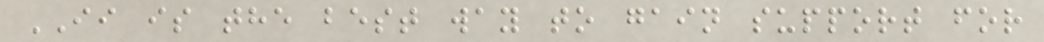II is the best way to gain support for
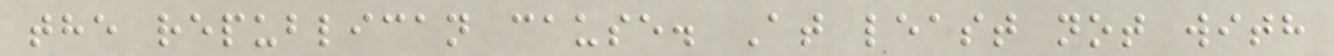the republican cause. At least not with
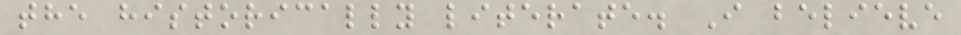the historically literate. I believe
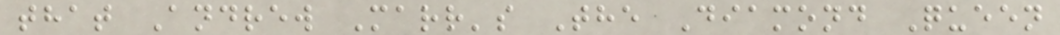that Andrew Marr's The Diamond Queen
